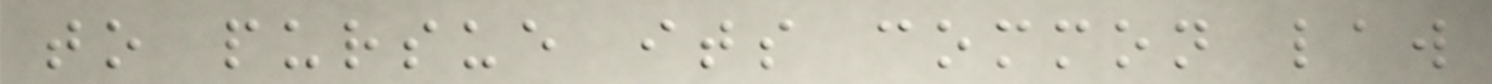to pursue its common law
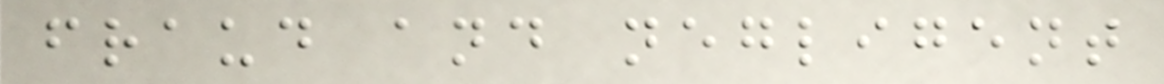fraud and negligent
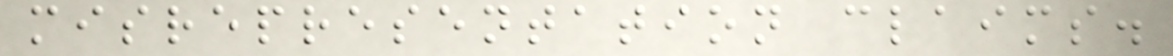misrepresentation claims.
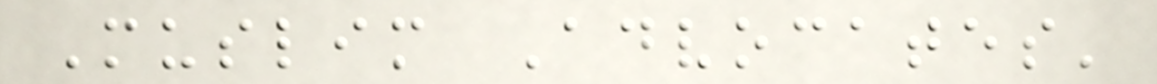Muslim Advocates'
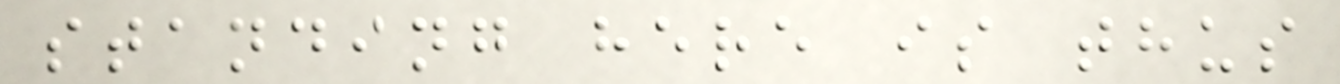standing here is thus
